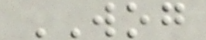WOG
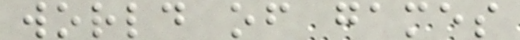world of games
